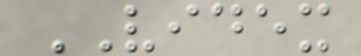VIDEX
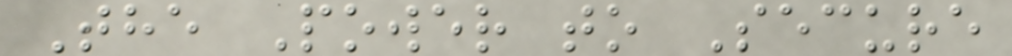The Power to Secure
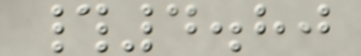#4.80
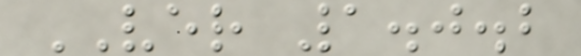VER 1.0.2
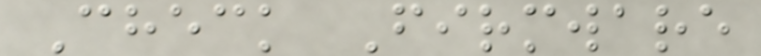Check Firmware
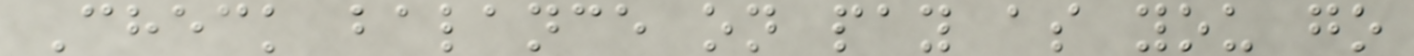Check balance on pay as you go
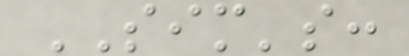SIM's:
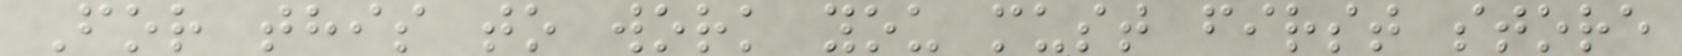For this to work you must first store
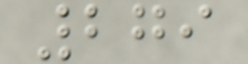279
